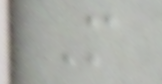M
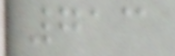713
